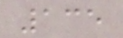135
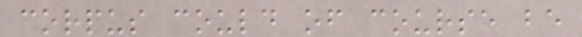corpus could of course be
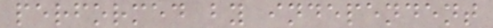performed by independent
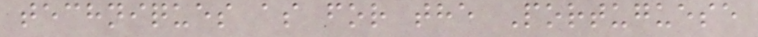techniques as for the Portuguese
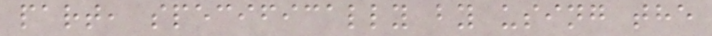part, specifically by using the
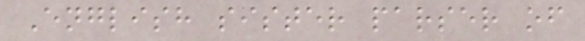English sister parser of
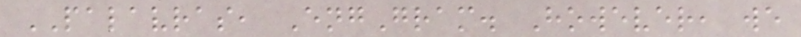PALAVRAS, EngGram. However, we
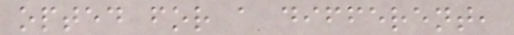opted for a different,
